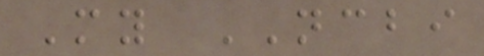My NCBI
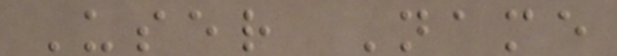User Name
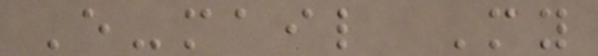E-mail My
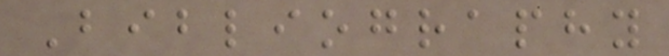Bibliography
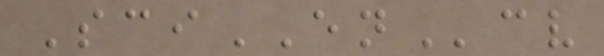SciENcv
